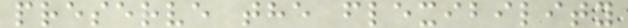preserve the flexibility
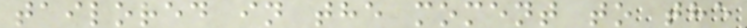tailored in the moment to the
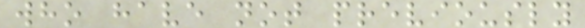who have not previously
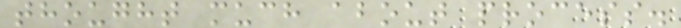thought much about process.
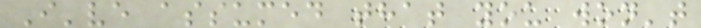I've assumed that you won't
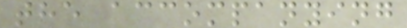the accompanying
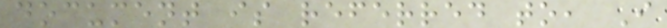document is referred to, I
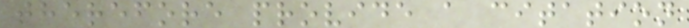therefore provide a citation
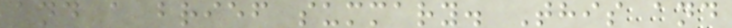and a brief summary. This and
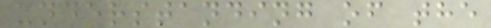understanding of the
